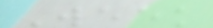Week
